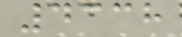4338
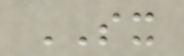SX
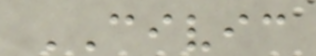CIVIC
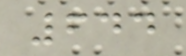644
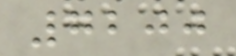7200
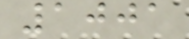1001
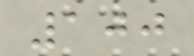100
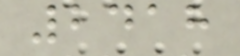2418
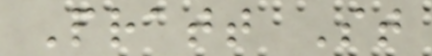Pratt St
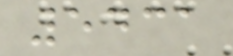5431
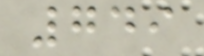749
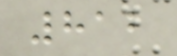812
